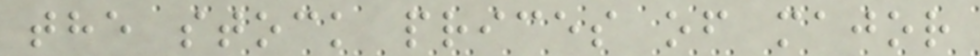the stock prices of major
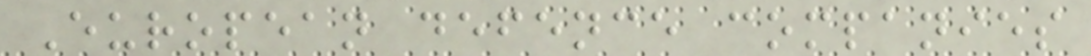European defence companies
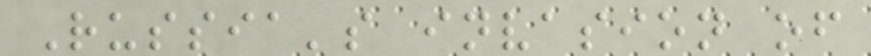Russia's invasion of
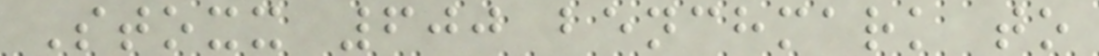Stoxx 600 benchmark to
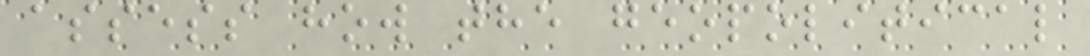assess how the geopolitical
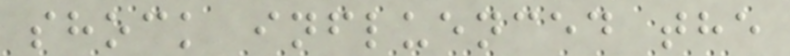shock influenced the
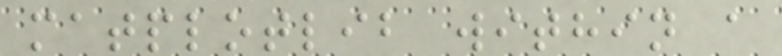matplotlib within a
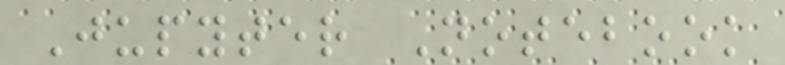Jupyter Notebook
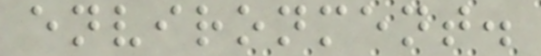environment.
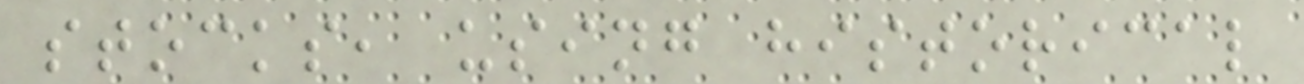stocks, using historical
